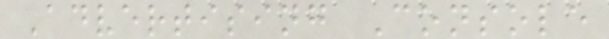Advertising Console
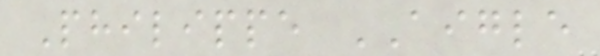Philippe AIGLE
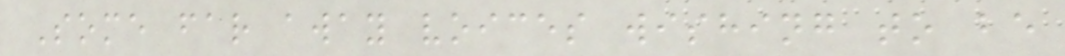Some far away voices wishing to be
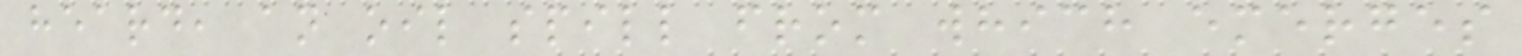heard, an oil spill from which emerges
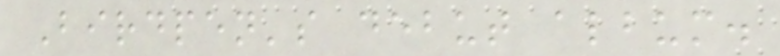Birdpen's debut album.
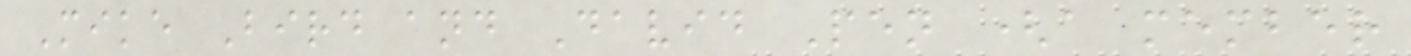Mike Bird and David Pen (a member
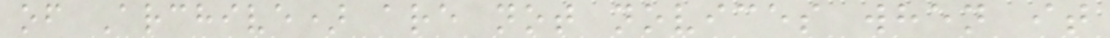of Archive) are not novices when it
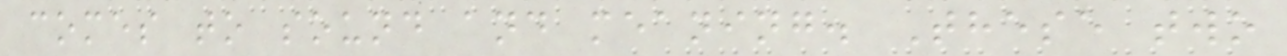comes to sound and meaning. These two
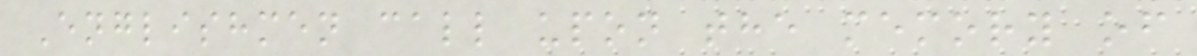Englishmen call upon the memory of
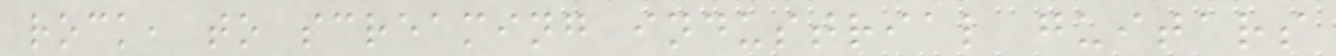rock, to screaming industrial guitars
